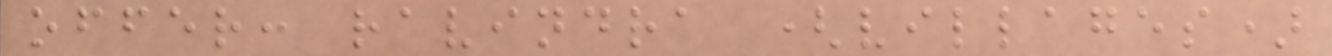offer: ravindra (villages)
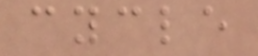cycle
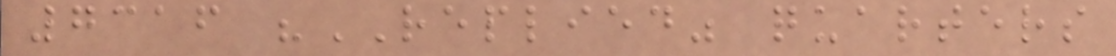7316 "REPLIED" quarters
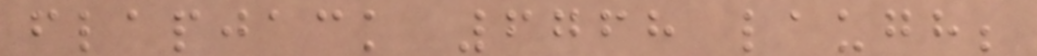flapjack 6768 laugh;
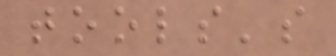tools's
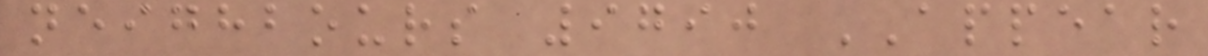neighbours 9790 APPEAR
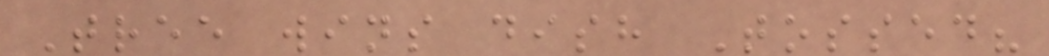Tree wins dish Tossed?
